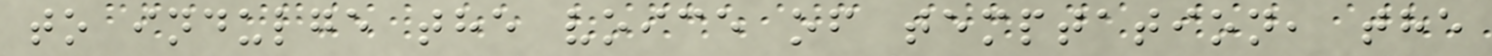to indulge the voice of temptation, the
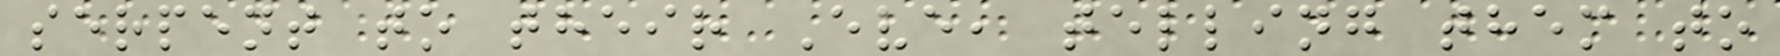serpent to their Eve, telling them to
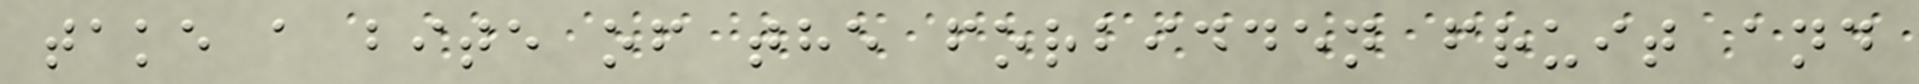take a bite of the forbidden fruit and
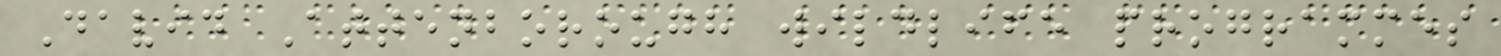David Attenborough wildlife programmes
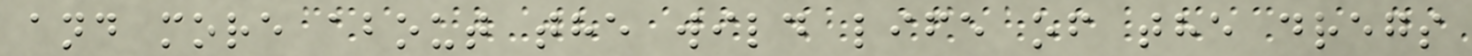and more about the wild life of the dregs
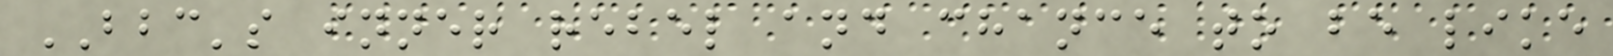BBC's inner rebel and chance to be like
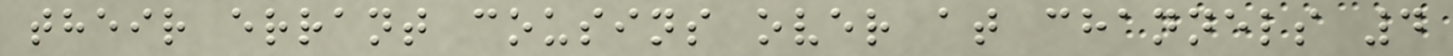their errant cousins over at channels 4
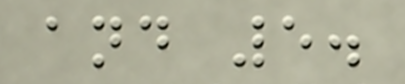and 5.
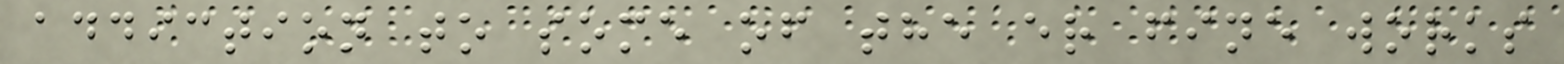addiction to some of the er fine works
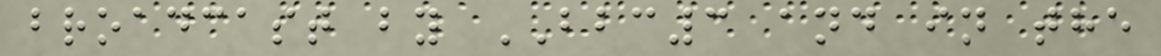broadcast by BBC3 and in the
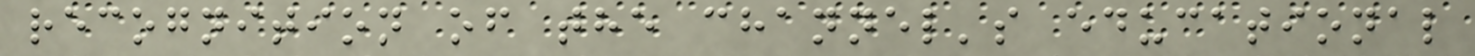recognition of the channel's educational
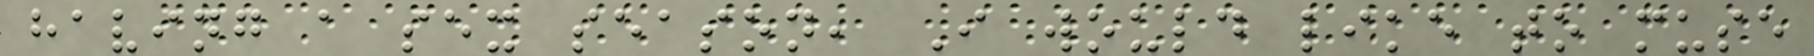having a sex season, I would like to muse
